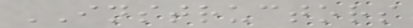INSTRUCTORS
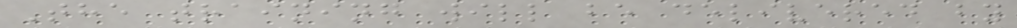The training will be delivered by
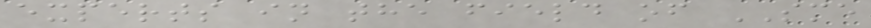experts in the field of SME
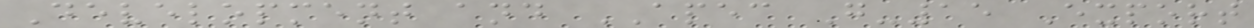Development and APEC G-15 Export
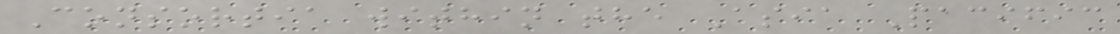Consortia within the Asia Pacific
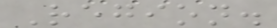Region.
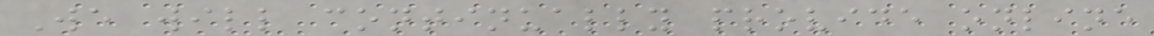We will continually provide online
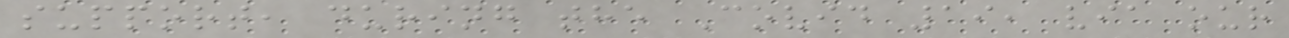support, during the Covid 19, via our
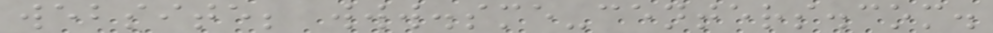website; www.sme-centers.com.
